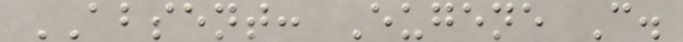ABSENT: Eugene C.
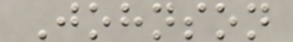Johnson
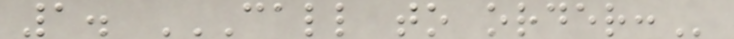1. CALL TO ORDER:
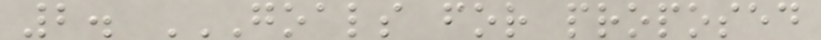2. GOALS FOR PROPOSED
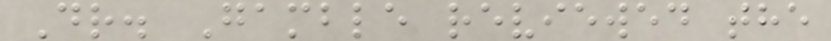Dr. Gamble reviewed the
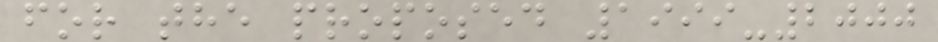for the proposed 1999-2000
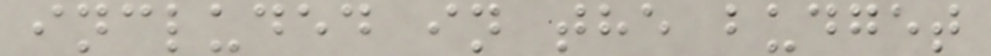included in the budget
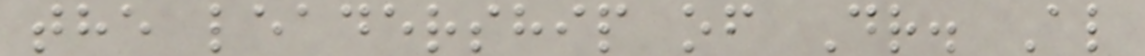the leadership of Dr. Al
